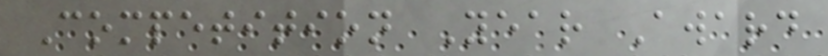Competition Year Award
